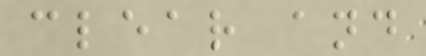clear and
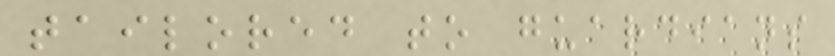tailored to guardians
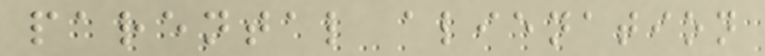parental alienation
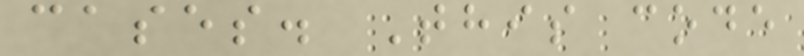cases. This code
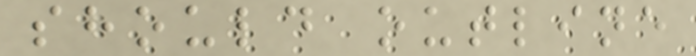should outline
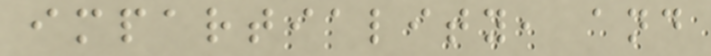impartiality, and
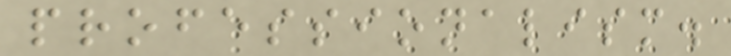professionalism.
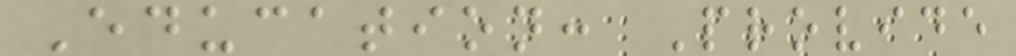Education: Provide
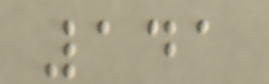141
